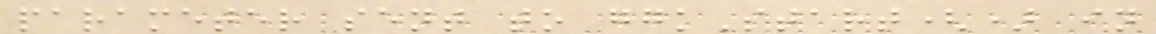parameter sent to ggkStart() in
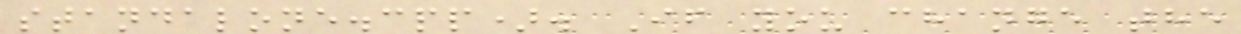standalone.cpp). If you change the
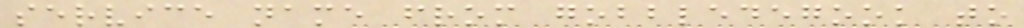service name from gobbledegook to
